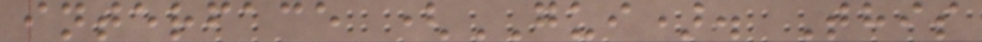interface (GUI). This
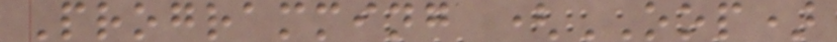Programming (OOP)
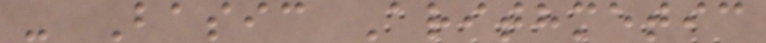- Basic Arithmetic
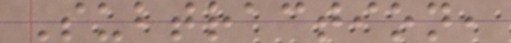Subtraction,
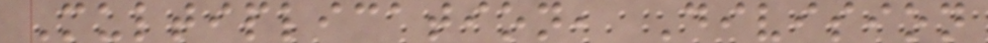Multiplication, Division
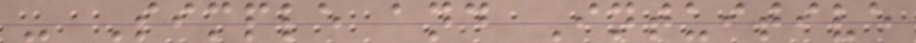- Simple and Intuitive
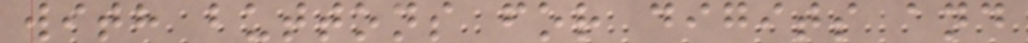with buttons for digits and
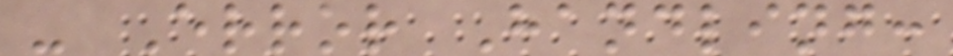- Error Handling:
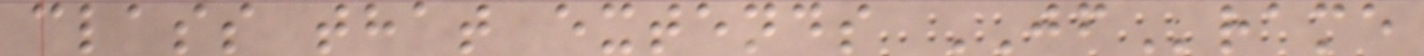class that extends JFrame
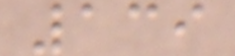139
